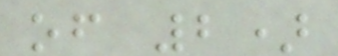of 2)
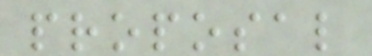proposal
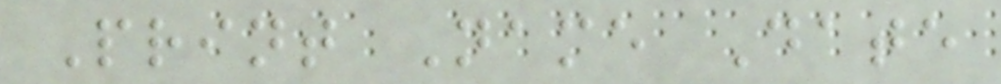Print Name Date
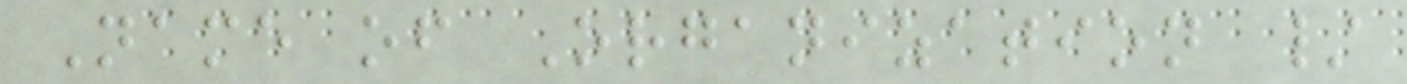Name of Organization /
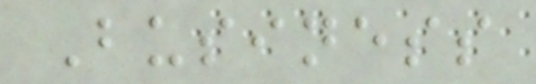Business
